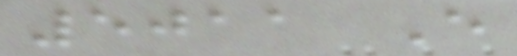5011 E
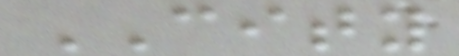CITY
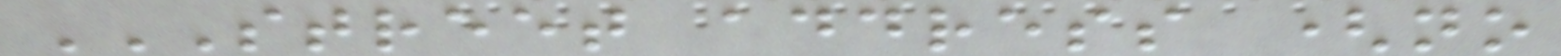STREET ADDRESS (NO
